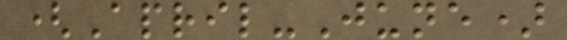(April-June)
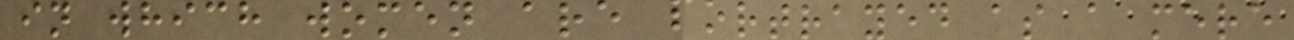in which women are portrayed as a mere
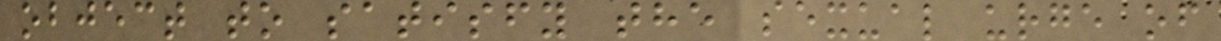object to satisfy the sexual urge of
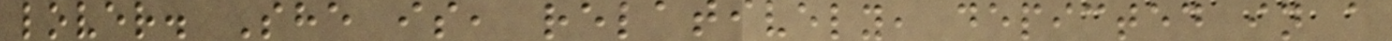lover. She is, relatively, depicted in a
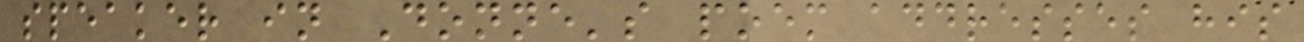speaker in Donne's poem addresses his
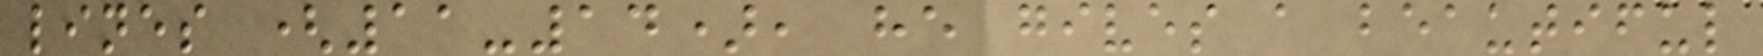lines (11-14), he gives a beautiful
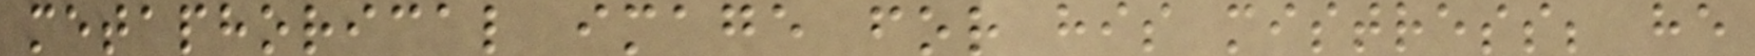metaphorical image for his mistress; he
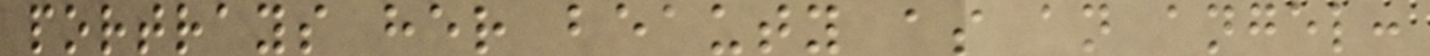portrays her beauty as an angel:
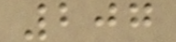207
